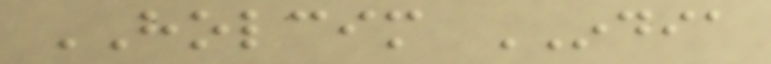HOLCIM INDIA
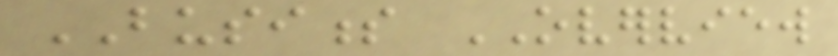BUSINESS OVERVIEW
